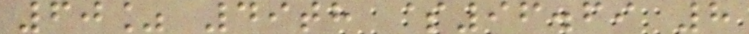60% 49th $96.69 8
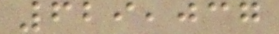629,037
